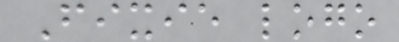Fixie logo
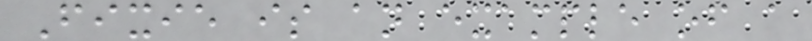Fixie is an example of a
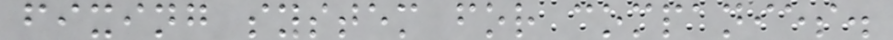fixing system for companies.
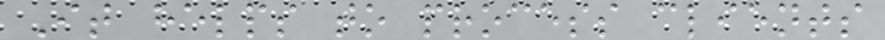It helps to process clients
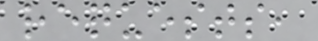requests,
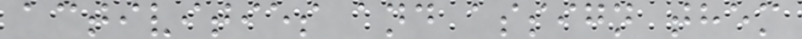activities and assign them
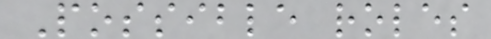Possible roles
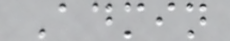Admin
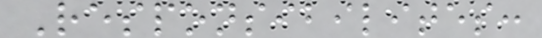Responsibilites:
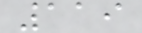119
